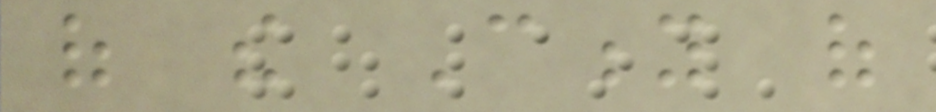of the City of
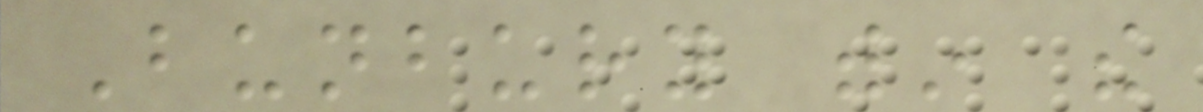Bunbury within the
